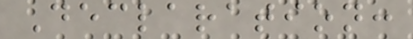Declaration:
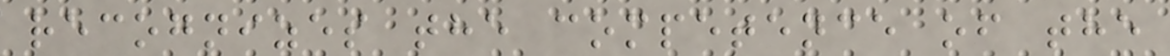recognizes the competence of the
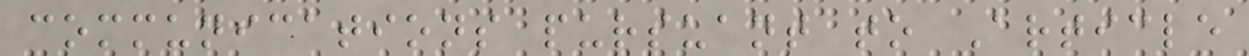communications pursuant to Article
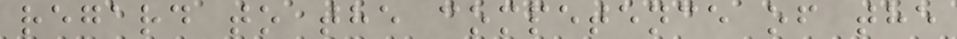regard to the competence of the
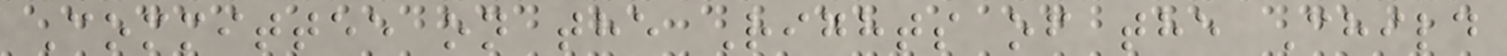Committee on the Rights of the Child
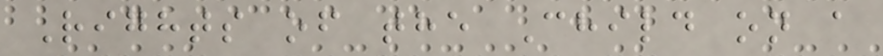Rights of the Child on a
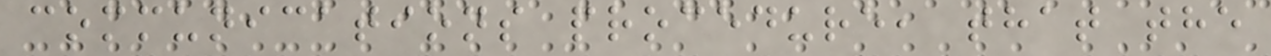communications procedure, that the
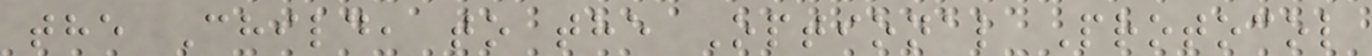the Child, to the Optional Protocol
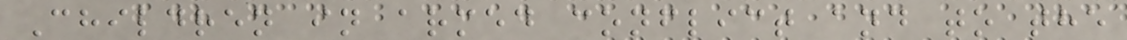Children in armed conflict and to the
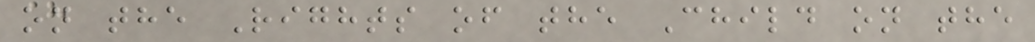on the Rights of the Child on the
